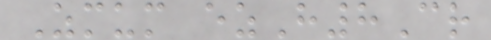Zmum ezH8Cr
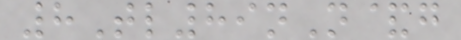8Tl89nN&g
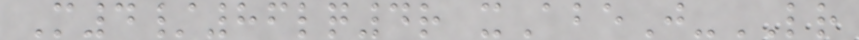M4/86lq4r xAbeJ-LR
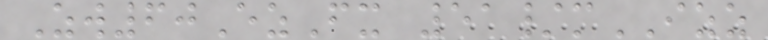Zw60EzFx 51/mIZZ
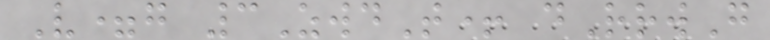V=g 3ZwdT+ dRrwG
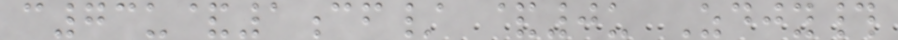c73u&1cf/ &0u Zdjy#
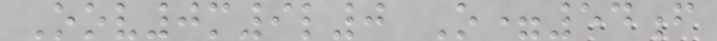Oov0m9l0 O=54f
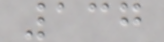137
